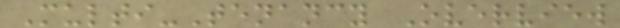Multi-Tenancy Overview
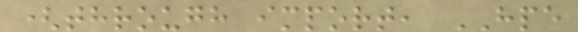(through import, HPE
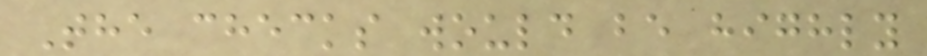The checks would be highly
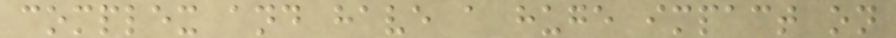complex and have a huge impact on
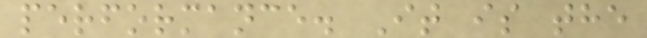performance. It is the
